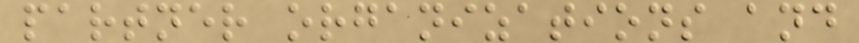partner organizations and
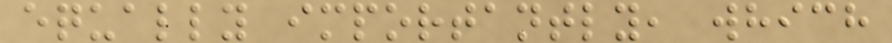equally importantly, which
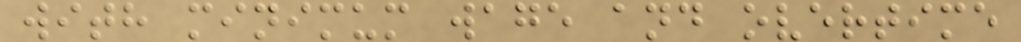with minimum wage and overtime
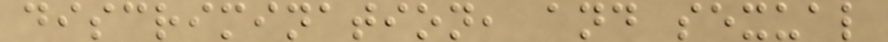discrimination, and sexual
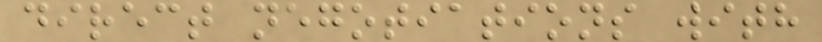direct negotiations with
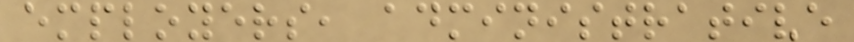employers, administrative
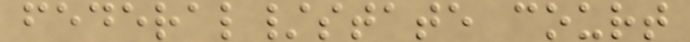federal/state court
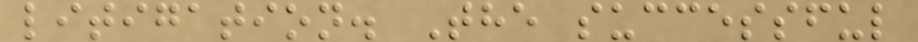litigation. The successful
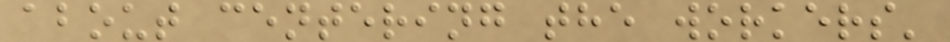about centering the workers'
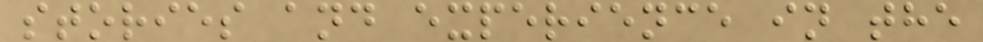stories and experience in the
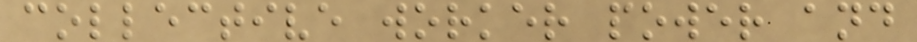collective worker power and
